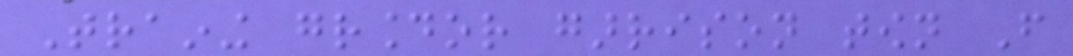Training groundor garrison town From
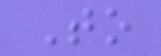To
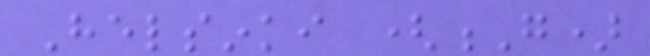Helsinki (G)
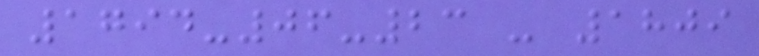1794-06-23 - 1809
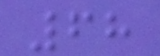68
